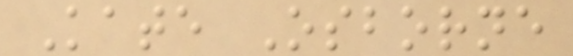Kate Osborne
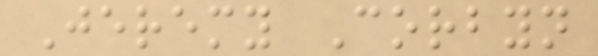Jeremy Corbyn
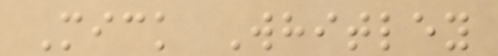Mick Whitley
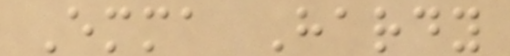Emma Hardy
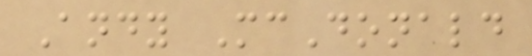Andy McDonald
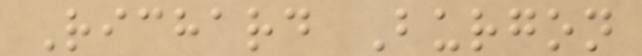Richard Burgon
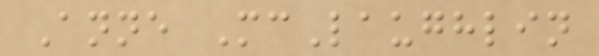Anne McLaughlin
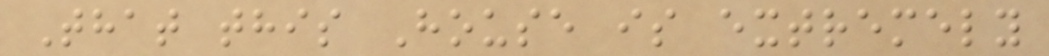That this House is extremely
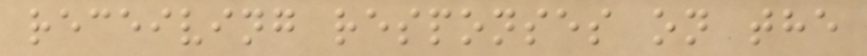receiving responses on the
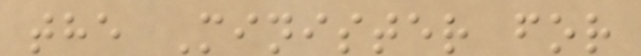the Minister for
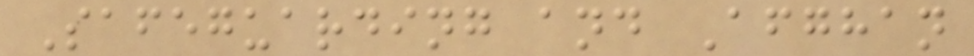Safeguarding and Afghan
